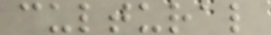cultural
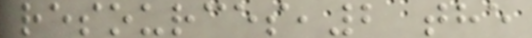resources,2 the
